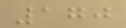170
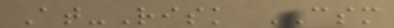At-Risk CSM
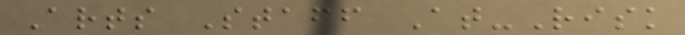Arts Staff At-Risk
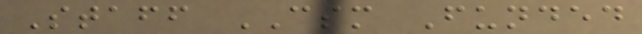Staff CSM Funded
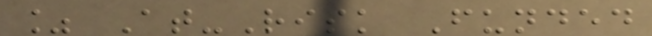% At-Risk Funded
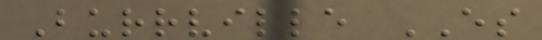Burrville ES
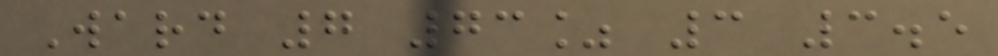Ward 7 73% 3 3.5
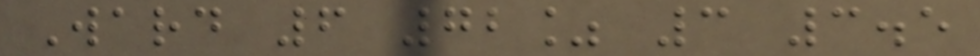Ward 6 72% 3 3.5
